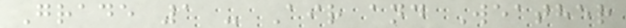Grade 1 - Air and Weather
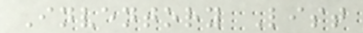Inventory List
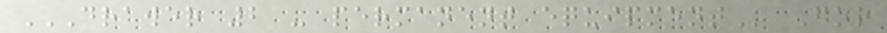DRAWER 2 - PERMANENT EQUIPMENT For
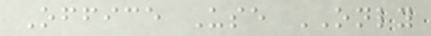Office Use ONLY
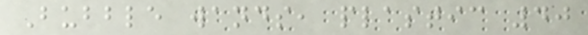Bubble wands, plastic 40
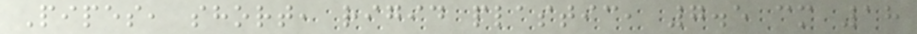Pipes, short, rigid plastic, 7.5 cm 18
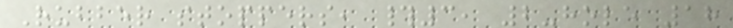Rubber stoppers, #3, 2-hole 18
